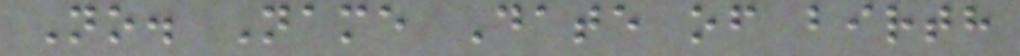No. Name Date of birth
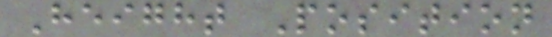Height Position
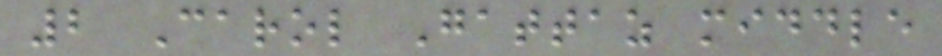2 Carol Gattaz middle
